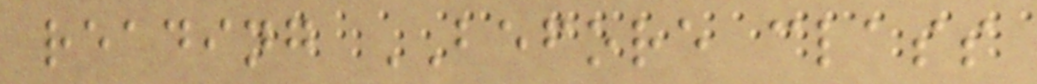reading BEFORE class
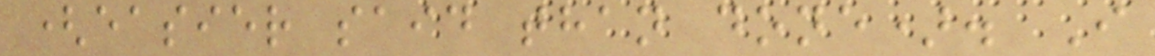(easier said than done). I
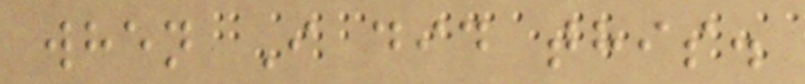when I did this.
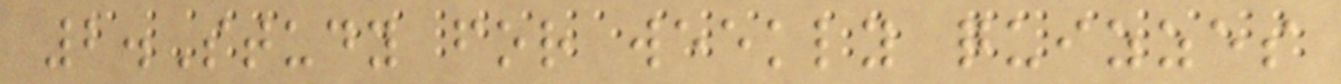2.Study for weekly quizzes
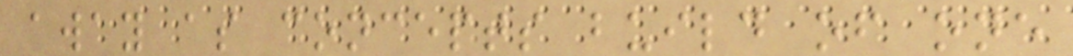away as concepts build of one
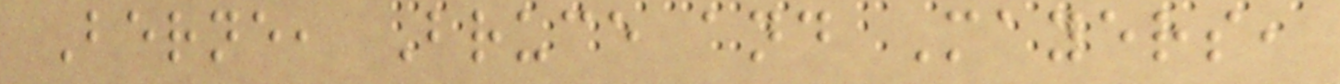Berne, Bruce and Mayers,
